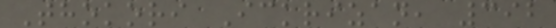Thokori Ickrizan, 392
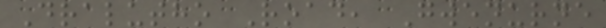Dralutho Road, Gwenurne
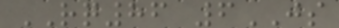RQ86 6JS
